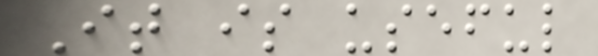It is useful
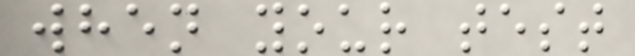when your test
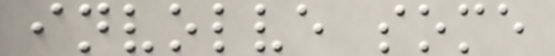involve some
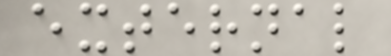external
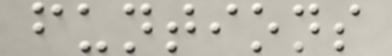funtions
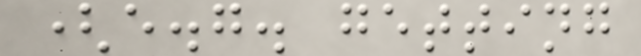(e.g. getting
